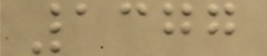1377
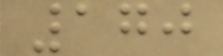170
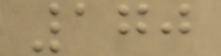170
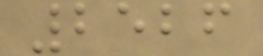2526
